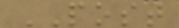POST
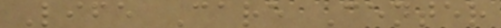Life Care Center
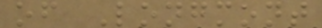of Longmont
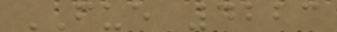FUE 4223
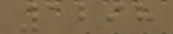1298
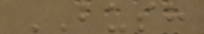BUSH
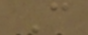C
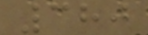380
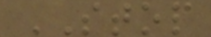STOP
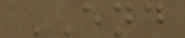END
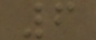6
